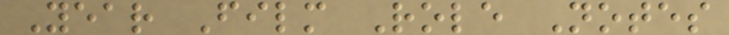Year Film Role Notes
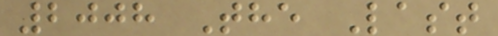2008 The Last
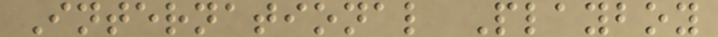International Playboy
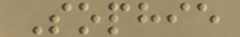Sophie
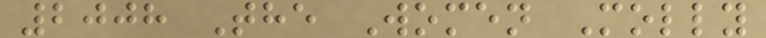2008 The Women Molly
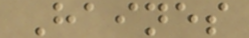Haines
